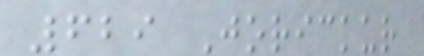629 Jorickur
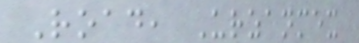Road, Urzanmex
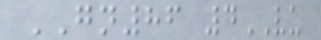GN86 4VU
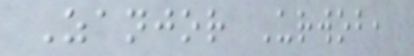Zanjor Urwob,
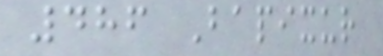486 Bapixur
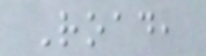Road,
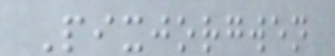Pixjorgwen
